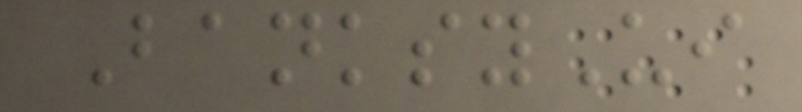BanksyUi
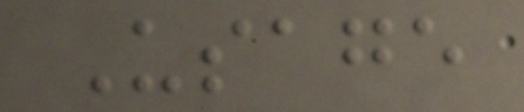Usage
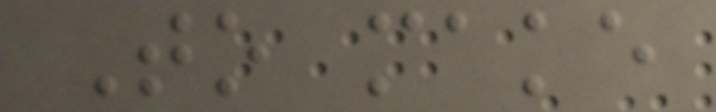To make
